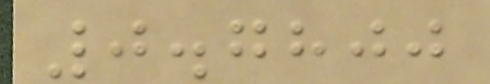0.7800
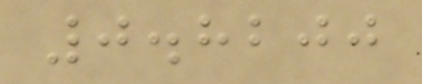0.8200
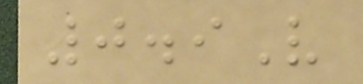0.9V
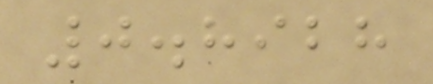0.8928
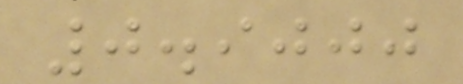0.9000
